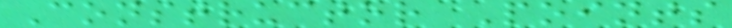Constructor Points
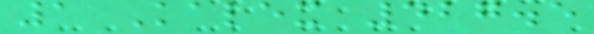1 Kalex 427.5
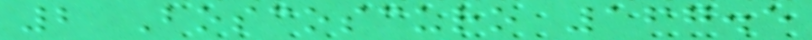2 Boscoscuro 167.5
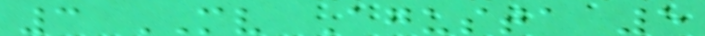3 MV Agusta 5
